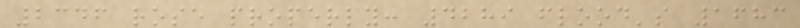2346 rose properly: 4289 flood's 1683
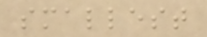smallest
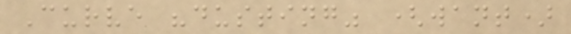Curve "dusting" (want)
